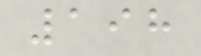198
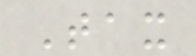Tax
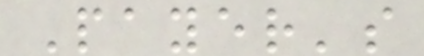Payer's
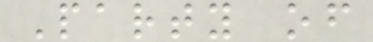Party of
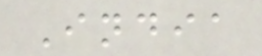India
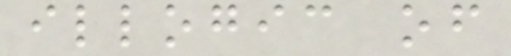illogic of
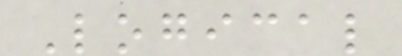Logical
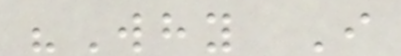"Why I
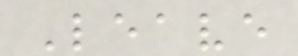Leave
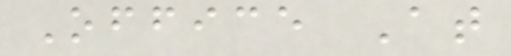Office At
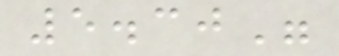5.30"
